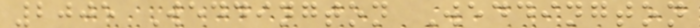2005 Weddington Weddington
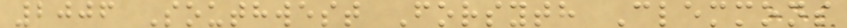2006 Southwest Forsyth Clemmons
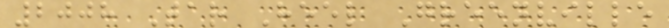2008 Tar Heel Greenville
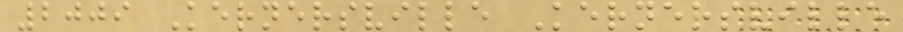2009 Kernersville Kernersville
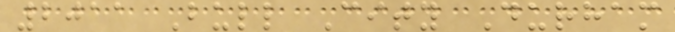2011 Bull City Durham
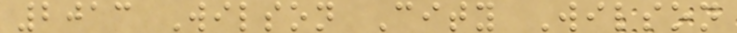2013 Wilson City Wilson
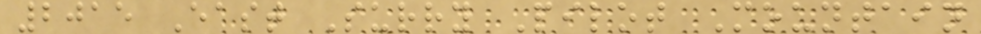2015 East Surry Pilot Mountain
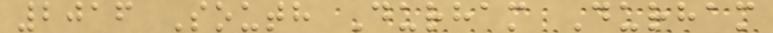2016 South Durham Durham
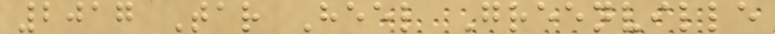2017 Tar Heel Greenville
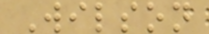Wilson
